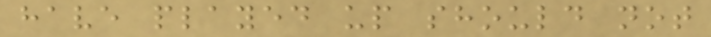have played up should not
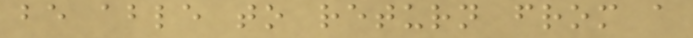be able to return from a
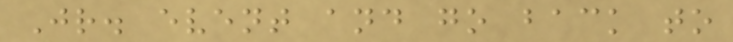Jr. event and go back to
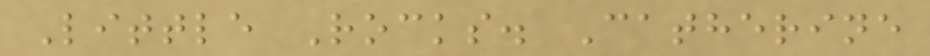Little Rocks. Catherine
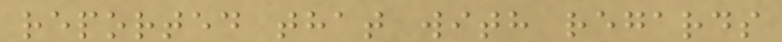reported that with regards
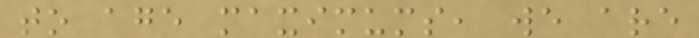to age maximums, we are
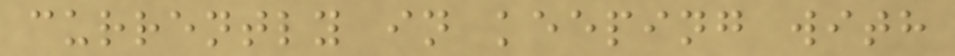currently in keeping with
